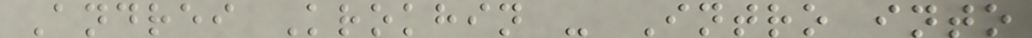Andrei Krokhin - Intro into
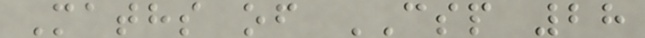Maths of CSP 28
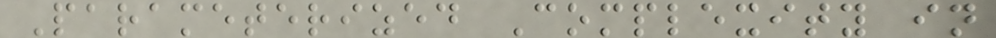Parameterized Complexity in
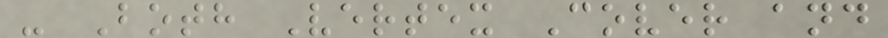- Both Vertex Cover and
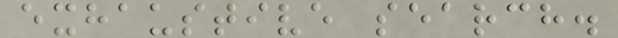exhaustive search.
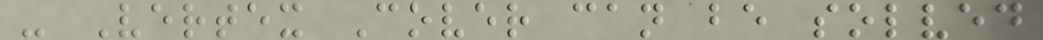- Vertex Cover can be solved
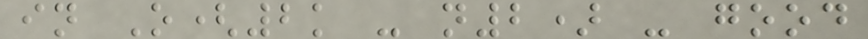in O(2k - n2) - good
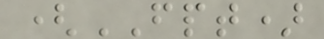(FPT)
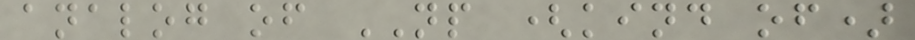analog of NP (kind of)
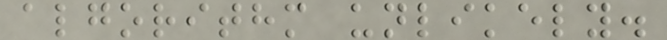algorithm unlikely.
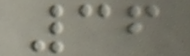36
